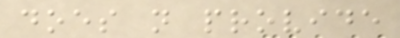does not provide
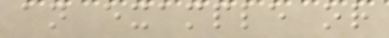an example or
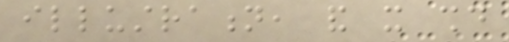illustration, and it should
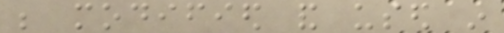be modified and used in
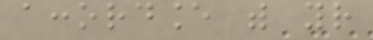accordance with your
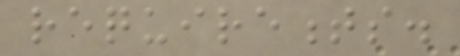requirements.
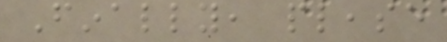Finally, please
